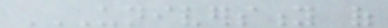UNIVERSITY OF
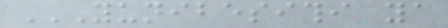YUNIBESITHI YA
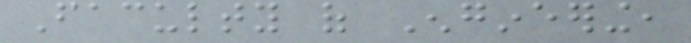Faculty of Engineering,
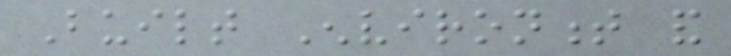Built Environment and
